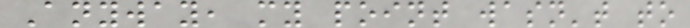Anyway, my point wasn't to
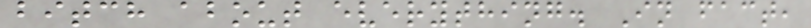bitch about everything. In fact,
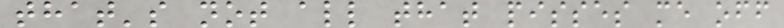that's not all that pisses me off
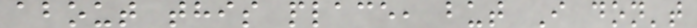about this place, but I don't
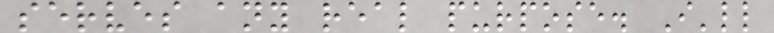serves any real purpose. I'll
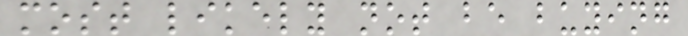most likely not be buying
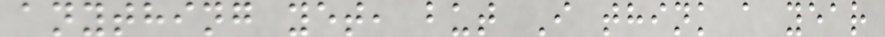anything yet, but I think a year
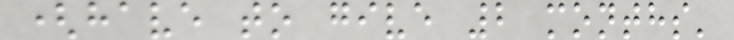(have to give 2 months'
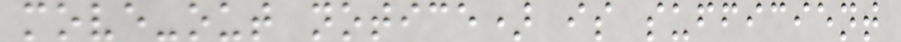move-out notice) is sufficient
